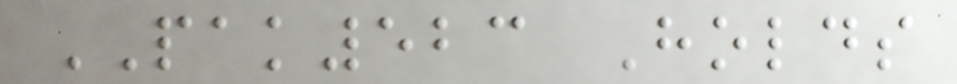PAK523 Holds
